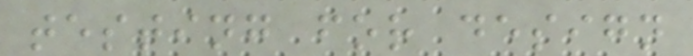testing for design
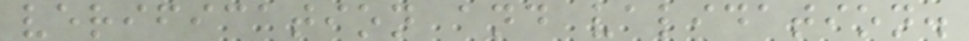verification and validation.
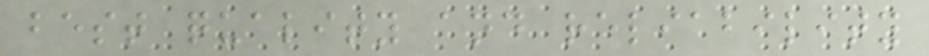best quality and reliability
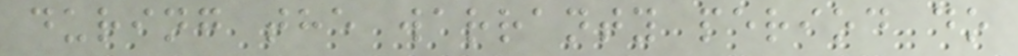during the warranty period do
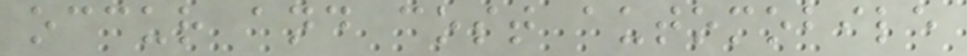occur and cost automobile
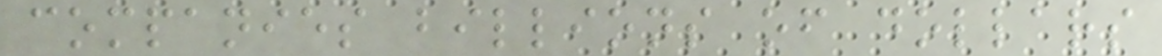companies billions of dollars
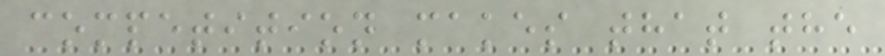competition makes that the
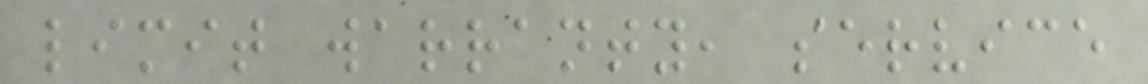limit warranty, service
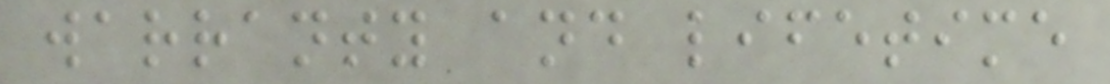warranty and lifetime
